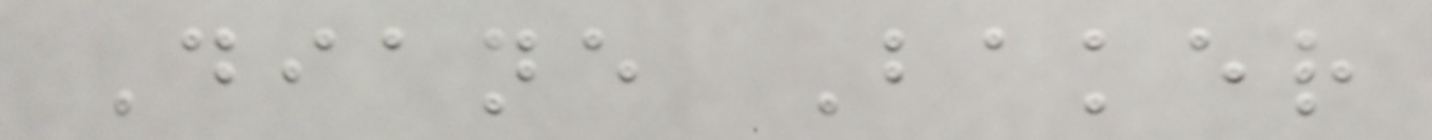Diane Baker
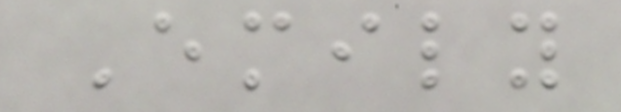Emily
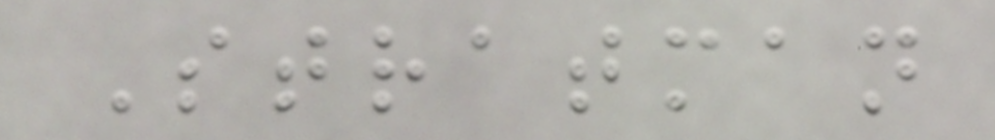Stratman
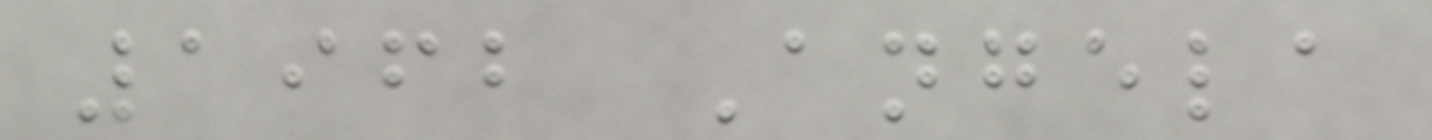1962 Angela
